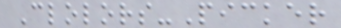Clolors-Picker
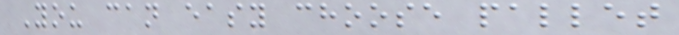You can easy choose pallet
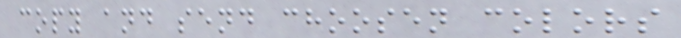copy and send choosen colors
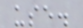use.
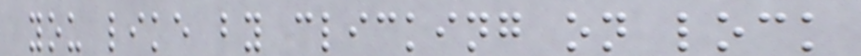you like by clicking on lock
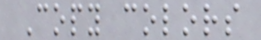Copy colors
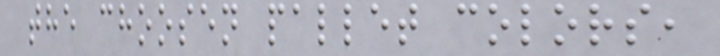the choosen pallet colors,
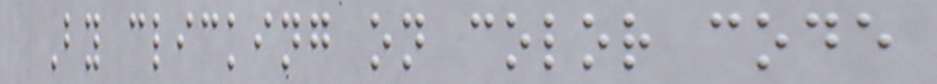By clicking on color code
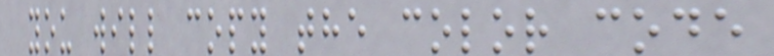you will copy the color code
